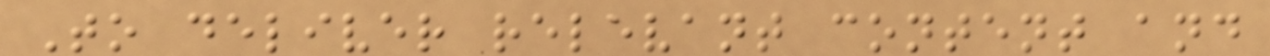To deliver relevant content and
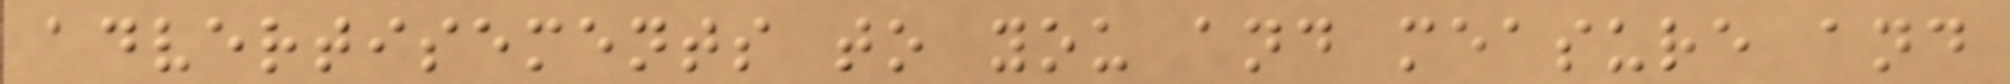advertisements to you and measure and
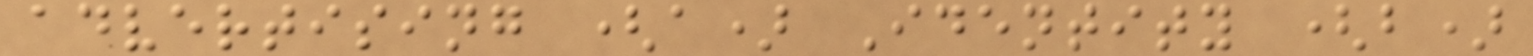advertising (a) Identity (b)
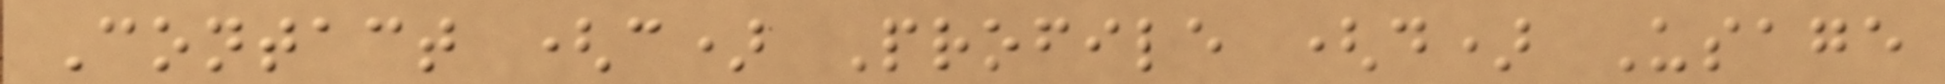Contact (c) Profile (d) Usage
